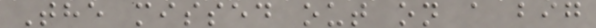The missed out on a big
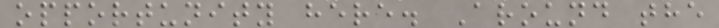opportunity here. Around the
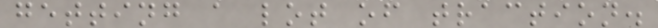getting a lot of traction.
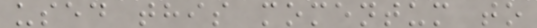used this momentum to
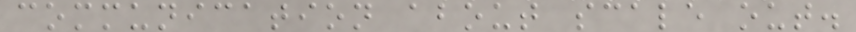communication about scale out.
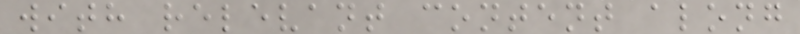with relevant content along
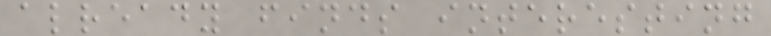already finds interesting
